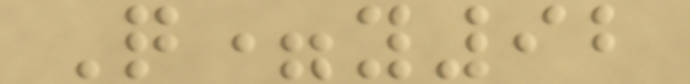Q=y92
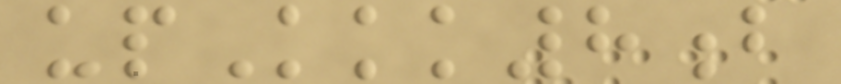upKkk8b
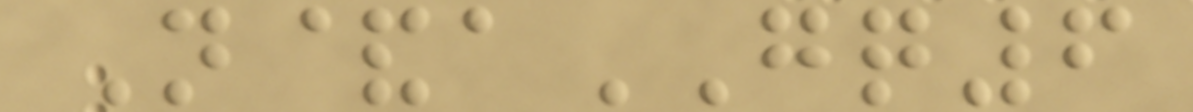N&aGQ6
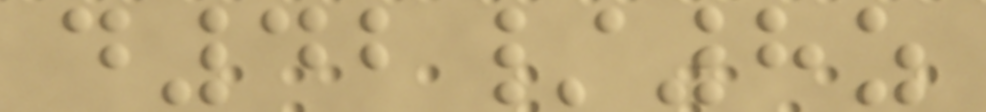d42/8z
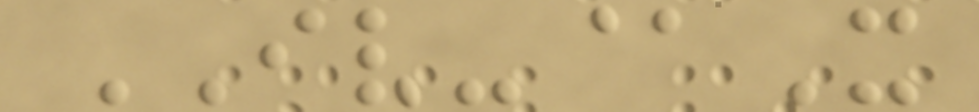IV-@X
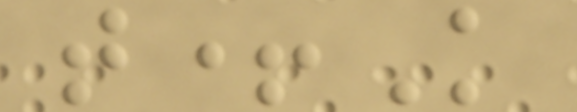t+K
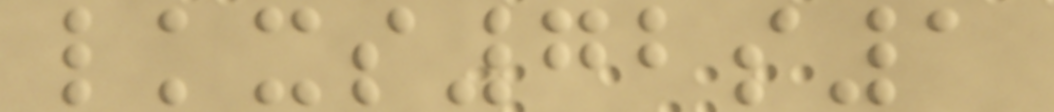lkxs72s1
